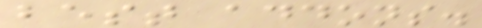best addons.
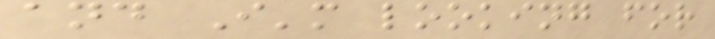and I'm looking for
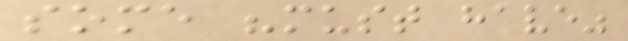some "must have"
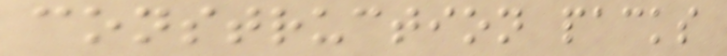construction packs
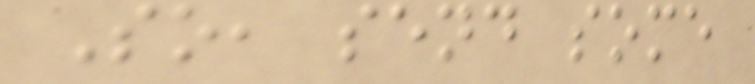So, send some
